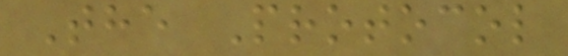The Protocol
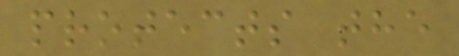protects the
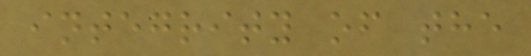integrity of the
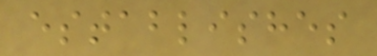establishes
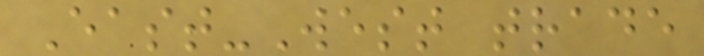East-West trade
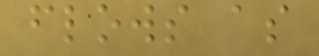flows as
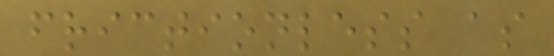frictionless as
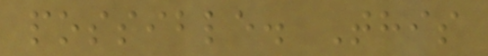possible. This
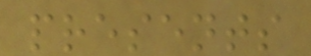presents
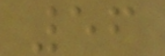56
